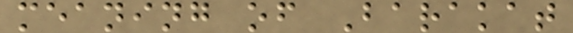meaning of Barakat
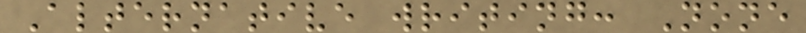Alternative writing: None
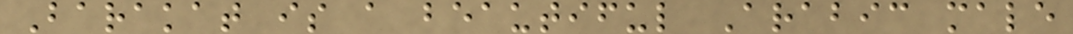Barakat is a beautiful Arabic male
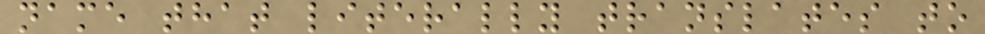name that literally translates to
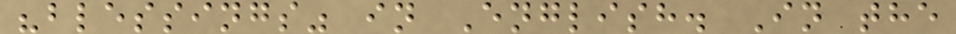"blessings" in English. In the
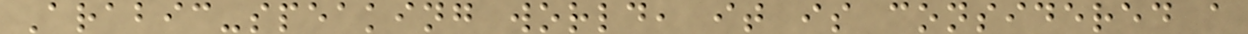Arabic-speaking world, it is considered a
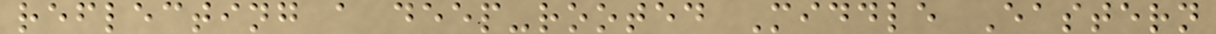reflecting a deep-rooted Middle Eastern
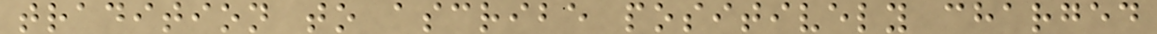tradition to ascribe positively charged
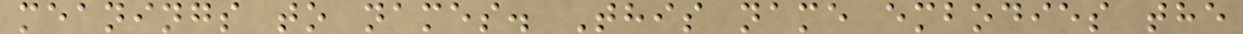meanings to names. This name embodies the
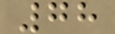78
